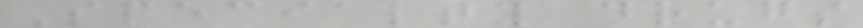Specialty drugs
